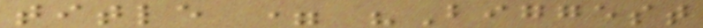title = "Biggest
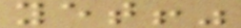yet!"
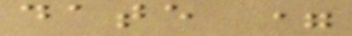date =
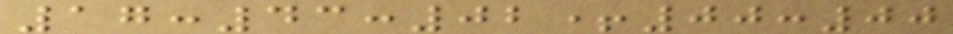17:43:02+00:00
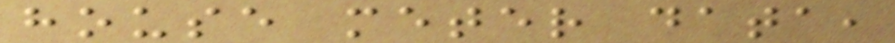house meter data,
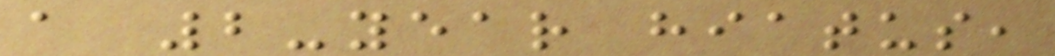a 2-year hiatus,
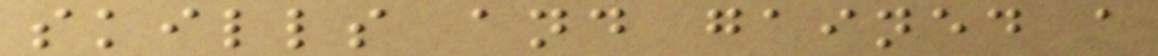skills and gained a
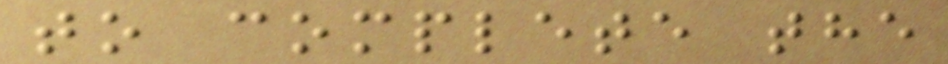to complete the
